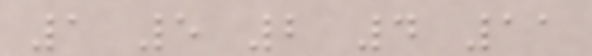1 5 2 4 11
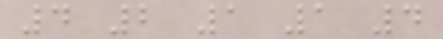4 2 1 1 4
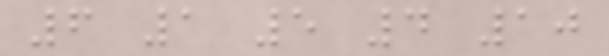6 1 5 4 10
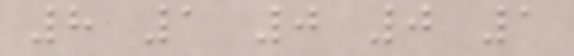8 1 0 0 1
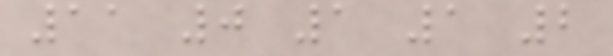11 0 1 1 2
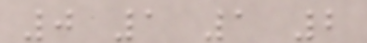0 1 1 2
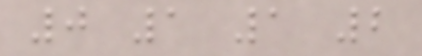0 1 1 2
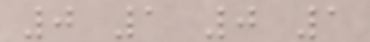0 1 0 1
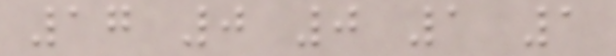17 0 0 1 1
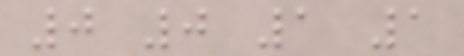0 0 1 1
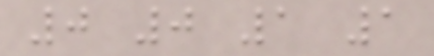0 0 1 1
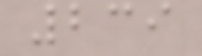239
